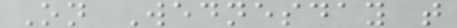On Wednesday t
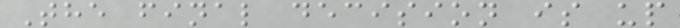The final decision is up
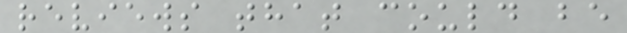reviews that could be
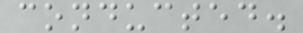conducted.
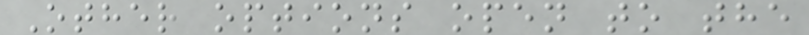Other options open to the
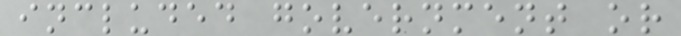included government or
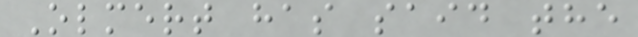Olmert has said the
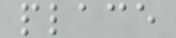place
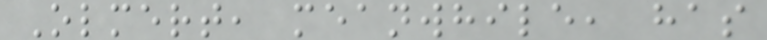Olmert, meanwhile, has
